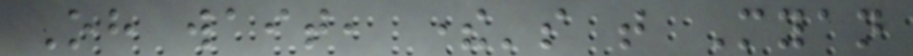Oh wait, there's that Myan
